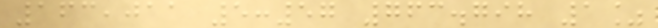163,011 5:57 763.798 1%
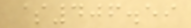$406.59
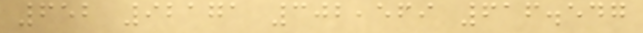652 92171 302,569 616.547
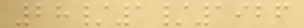28/1/1926
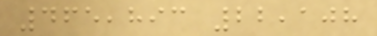465,893 22,108
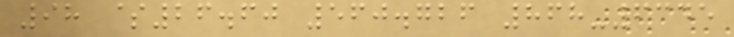98 $26.60 560.726 868-6345
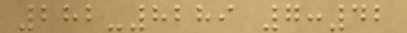282-8289 7:42
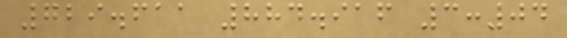729.611 884.916 3:04
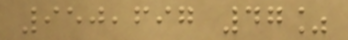950,697 47%
